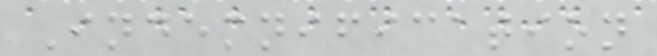Indemnification
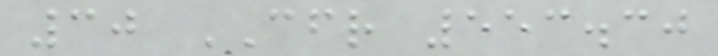30 CFR 553.30
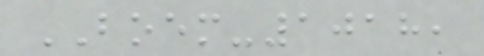BOEM-1018,
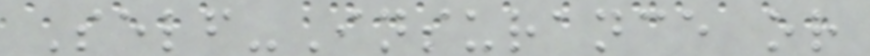Self-Insurance or
